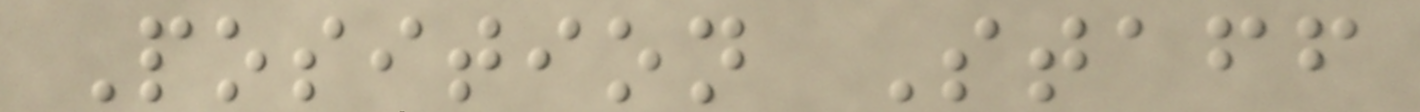Position Staff
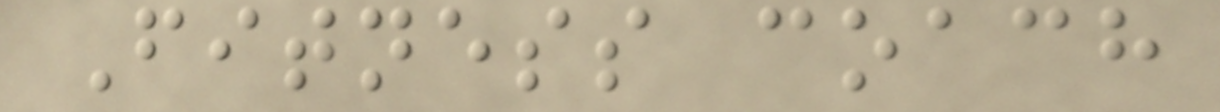Fitness coach
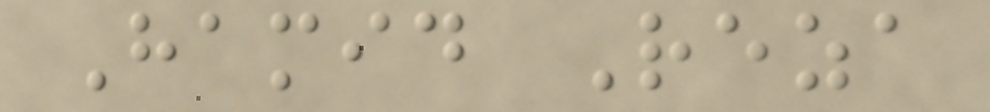Hamid Reza
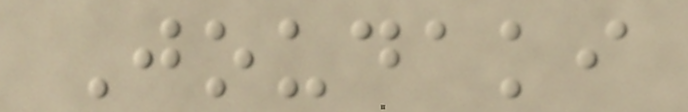Joudaki
